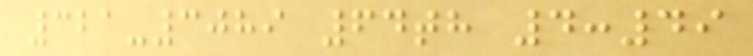321-3089 64th 4:49
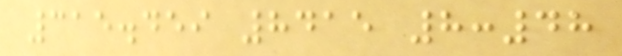315.459 8415 8:48
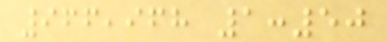966,968 1:50
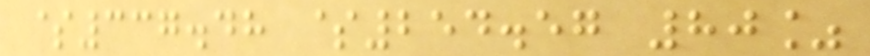$337.48 $254.57 80%
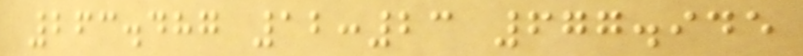263.487 12:23 677.945
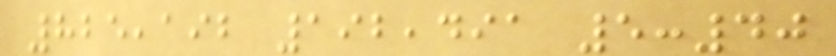825,192 192,491 5:40
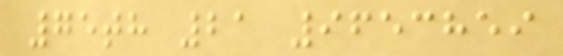75th 21 9653859
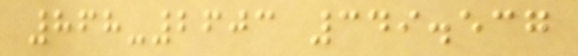868-2603 349.537
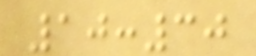10:30
